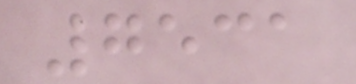7531
